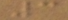3
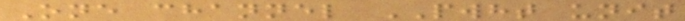One channel PWHT unit
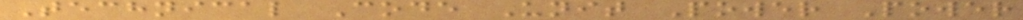Technical Code Unit Power Power
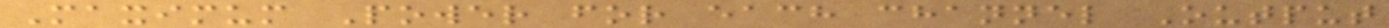Maximum Power for each channel Output
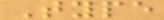Type
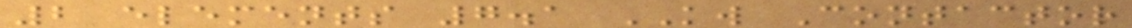2 elements 7.1 KW Contactor
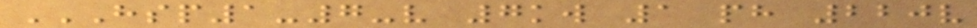HSP1-7-V 7KW 1 PH 220V
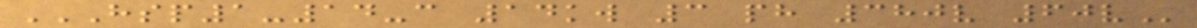HSP1-14-C 14KW 3 PH 380V 60V
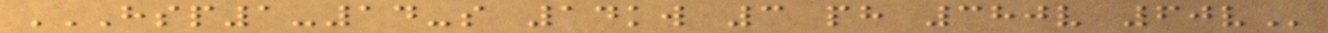HSP1-14-S 14KW 3 PH 380V 60V
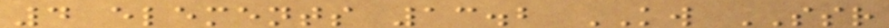4 elements 13.2 KW SSR
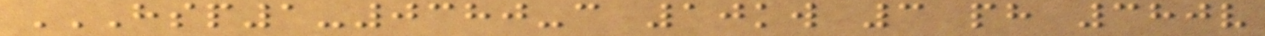HSP1-0380-C 10KW 3 PH 380V
